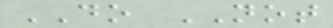DO NOT
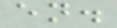en.
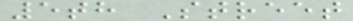5th Street
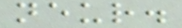neur.
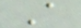A
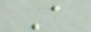A
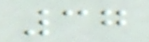37
